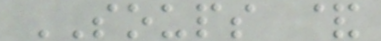SOUPS &
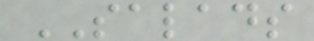SALADS
